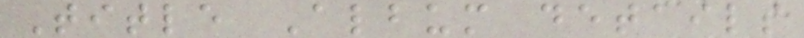Title Album details
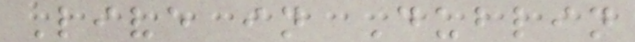Live in Dublin
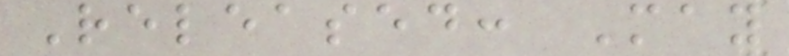Released: May
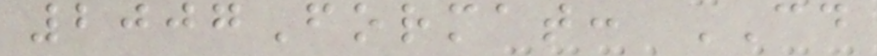2007Format: CD
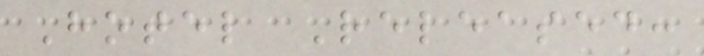Hotel Released:
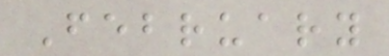February
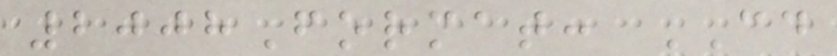2008Format: CD
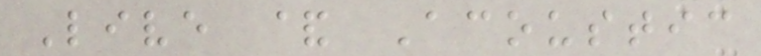Live & Acoustic
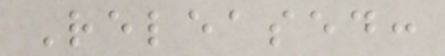Released:
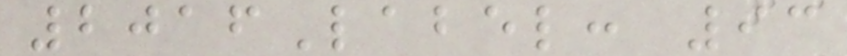2016Label: 93
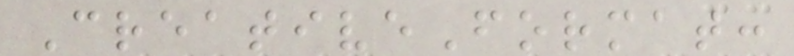CreativeFormat:
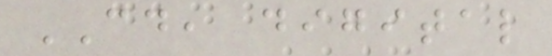CD, digital
